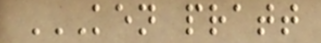KEN PRATT
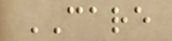CARE
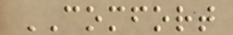COMFORT
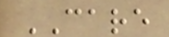CARE
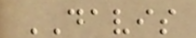DAVIS
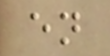en
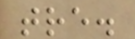tre.
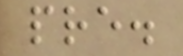pre.
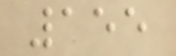155
